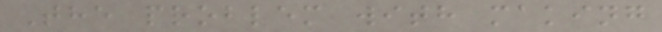The problem with making
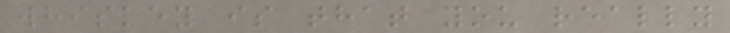whiskey is that you really
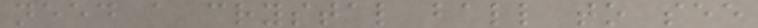need a crystal ball to see
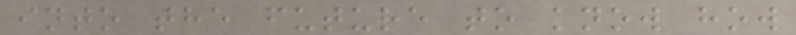into the future to know how
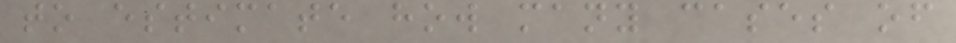to estimate how many cases of
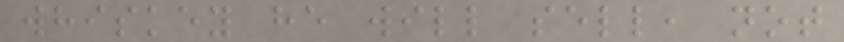whiskey he will sell, not
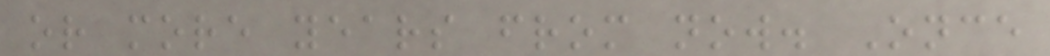or more years from now. Once
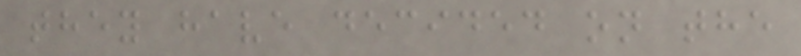they have decided on the
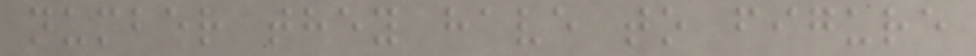number they have to figure
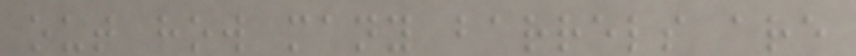out how many barrels are
